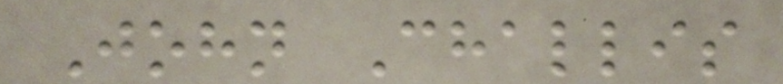John Challis
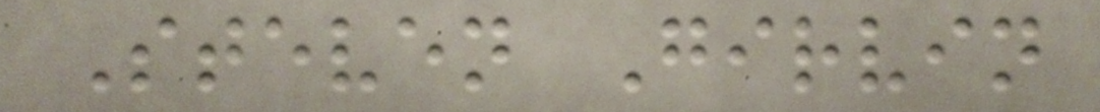Steven Girvin
